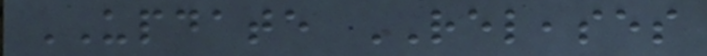UPDATE RELEASES
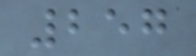257
